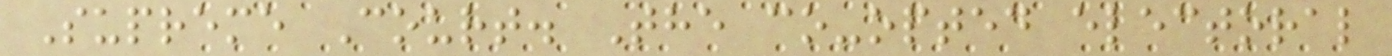Supreme Court. The co-opted electoral
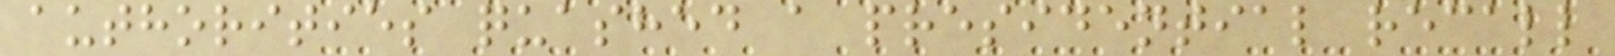authorities quashed a presidential recall
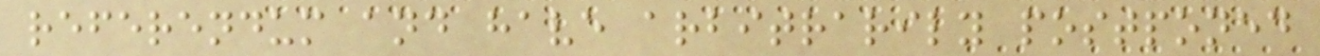referendum and have arbitrarily postponed
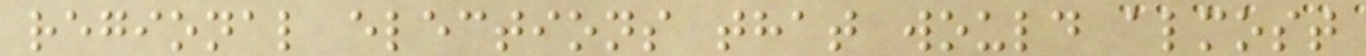regional elections that would almost
